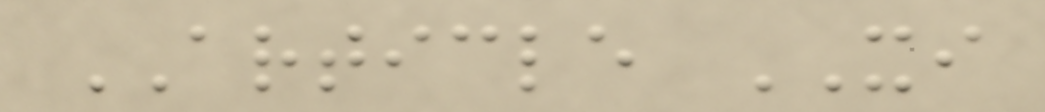ARTICLE XI
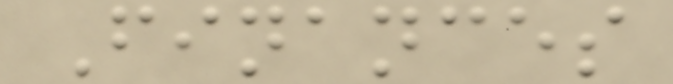Finances
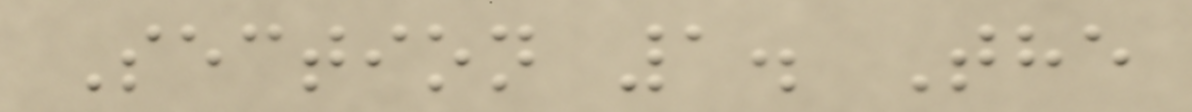Section 1. The
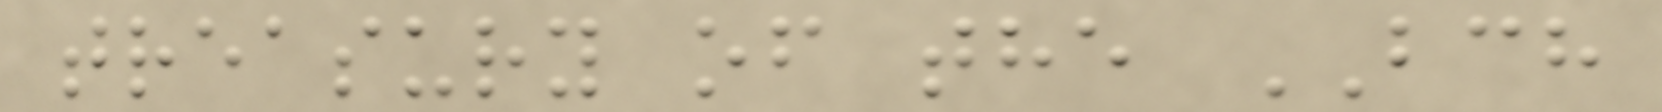treasury of the BCH
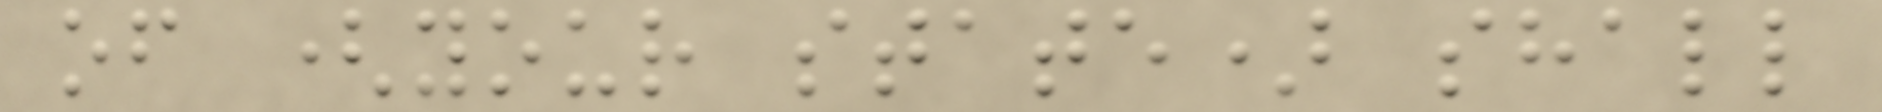of (your state) shall
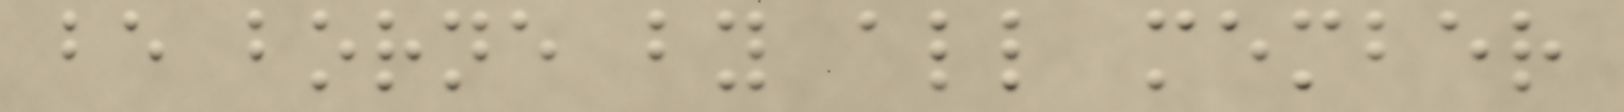be borne by all member
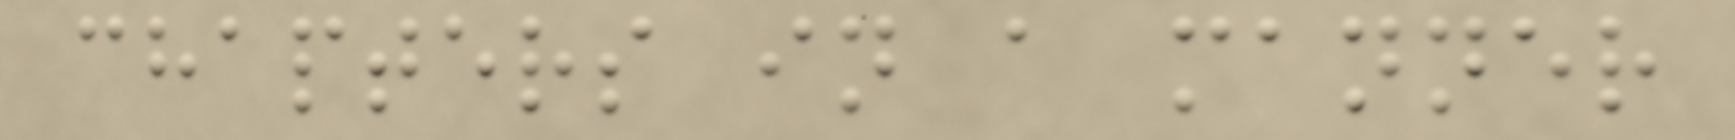chapters in a manner
